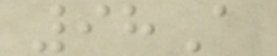98A
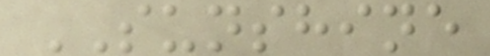SUNSHINE
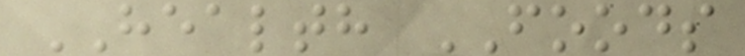HEALTH FOODS
